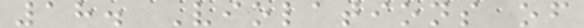18. Violations of
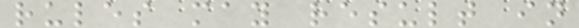rules may result in
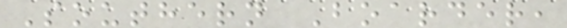Southern Boarder,
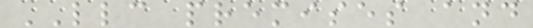LLC premises and
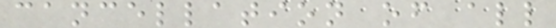cancellation of all
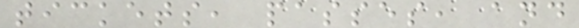tickets, passes, and
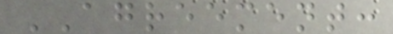AGREEMENT:
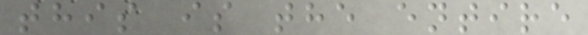this is the entire
